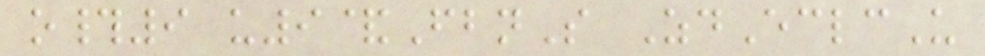o#9 u9&FbnS ZdEclcU
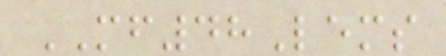MF48Lems
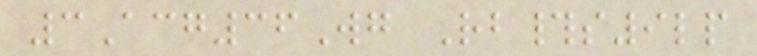3Acg36Wg Rb#s9lp
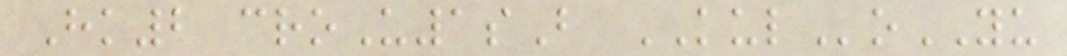Hk2 croU1sB KULoYU
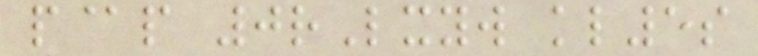p@p 0rLxyw kl5s
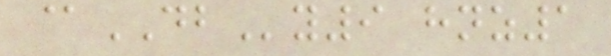@DBy9 hnz1
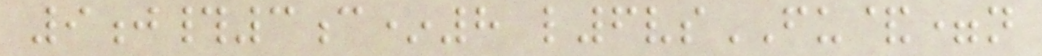9j#3c*8 l6vsFU&=n
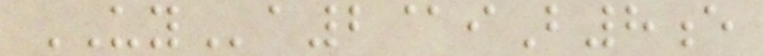UYa2@iB8e
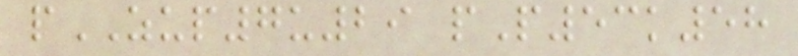pZUP7u29 pP53k58
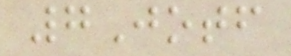7Jotf
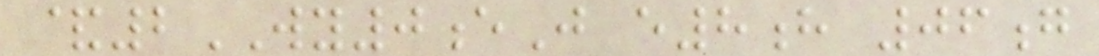&2WY0eJ e8h 06g
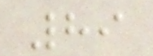89
